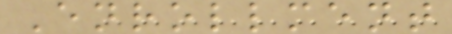Enrollment
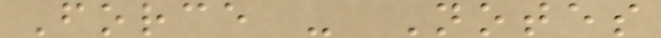Force - Notes
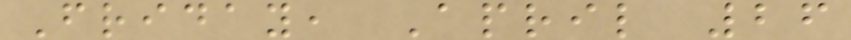Friday, April 26
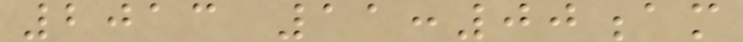2013 11:00am
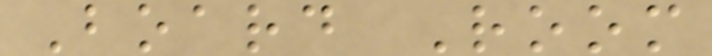Board Room
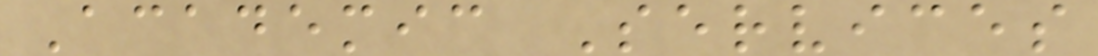Academic Services
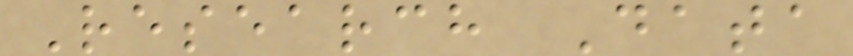Research Data
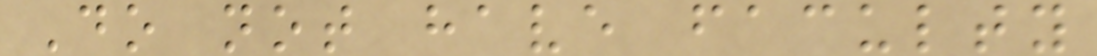Do not have faculty
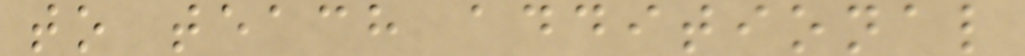to teach additional
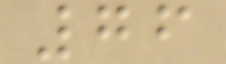76
